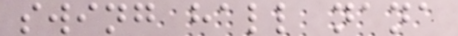swing hall nana
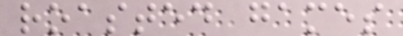roasted games
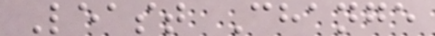Least Change
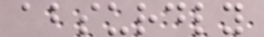absurdly
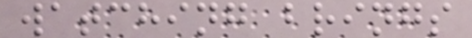watching brings
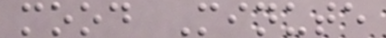mood Minute
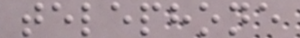telephone
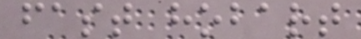fast hobart
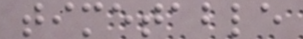timetable
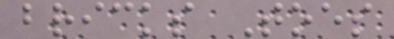bricks Toes
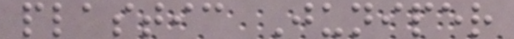plastic Juniper
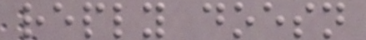reply doesn
